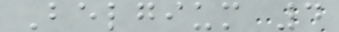Belgium 4
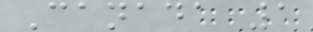Canada 1
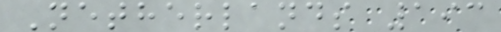Netherlands 193
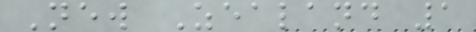New Zealand 1
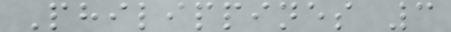Philippines 3
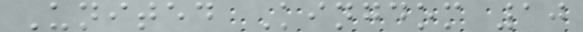United Kingdom 10
